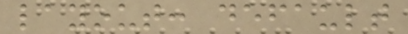layout: default
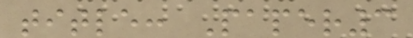title: Paper3
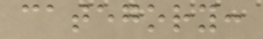category:
